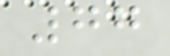77
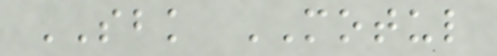SBK MOTUL
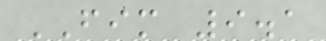FIM 9.1
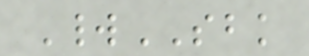WorldSBK
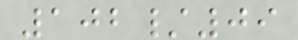102/09
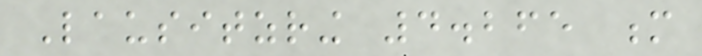Lausitzring 4.265 m
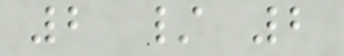2 / 2
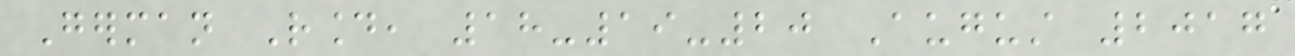German Round, 18-19-20 August 2017
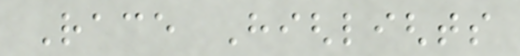Race Highlights
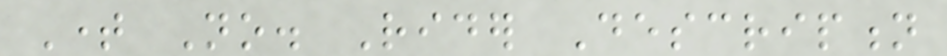Time No. Rider Description
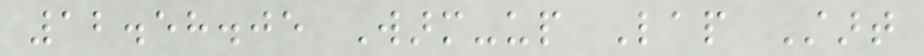12.58.05 Warm-up Lap Start
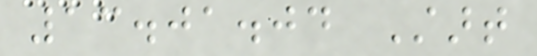13.01.04 Start
